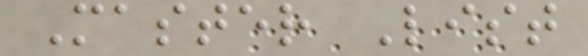Master List
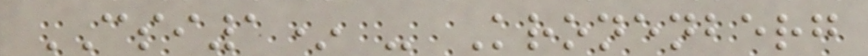CSI1* - Kronenberg
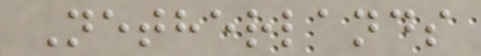Netherlands
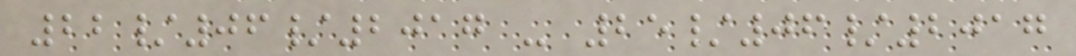22/06/2017 - 25/06/2017
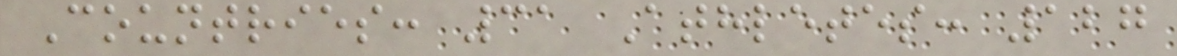Countries: 31 Athletes: 127
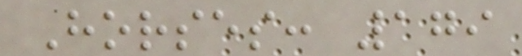Horses: 179
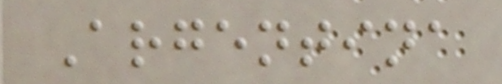Argentina
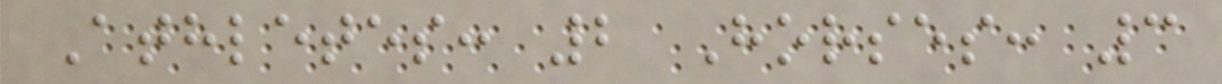Athletes: 2 Horses: 3
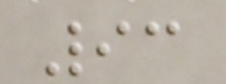93
